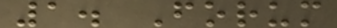1. Forum
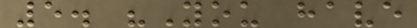5. "You have
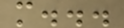m...
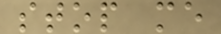stop me
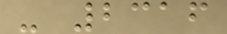- 2316
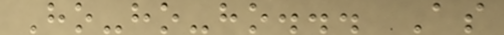Ho-ho-ho... As
